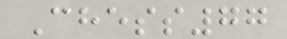Chess77
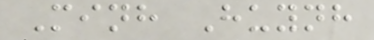Minh Huynh
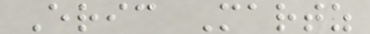Eric Martz
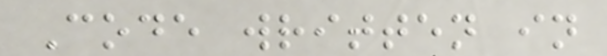Code written in
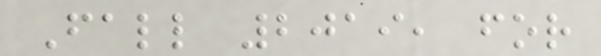Fall 2019, for
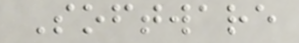Software
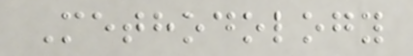Methodology
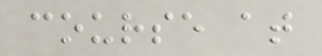course at
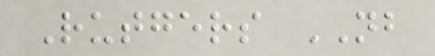Rutgers NB
